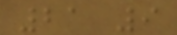21 9
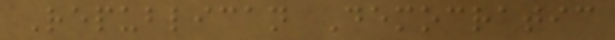Republican Democratic
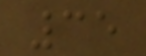35
